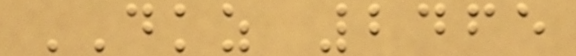DKZ 2465
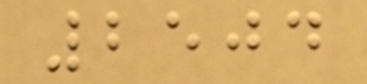2504
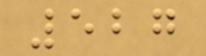527
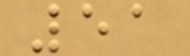51
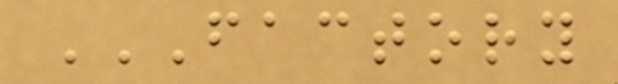FACTORY
